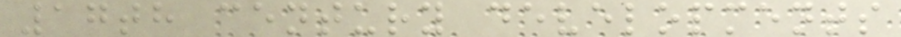17th century developments
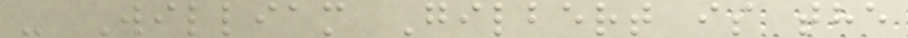- William Gilbert is the
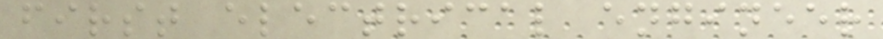first electrical engineer
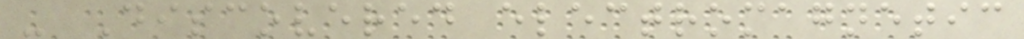- Discovered electromagnetic
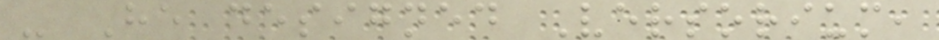- He designed Versorium,
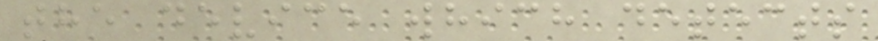the device which detects
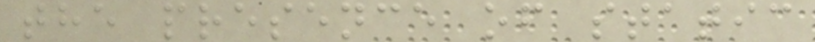the presence of static
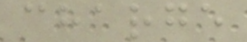charge
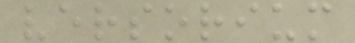versorium
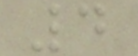4
